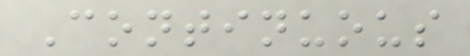Continuous
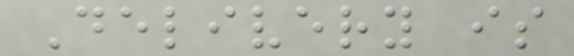Delivery is
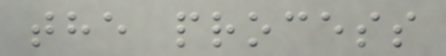the process
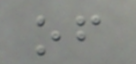of
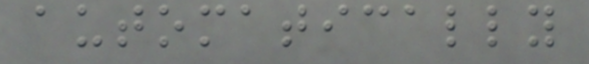automatically
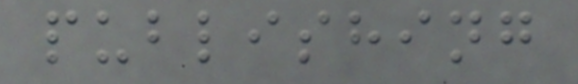publishing
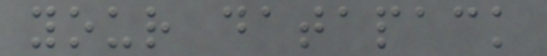your datapack
